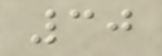30
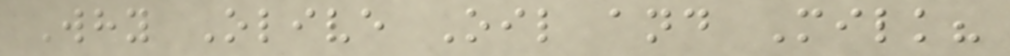Why Olive Oil and Milk?
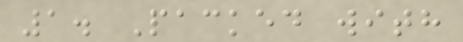1. Packed with
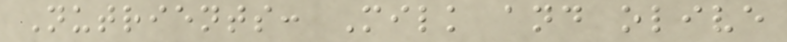Nutrients: Milk and olive
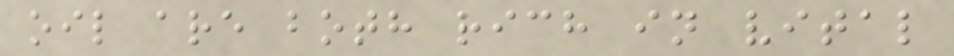oil are both rich in vital
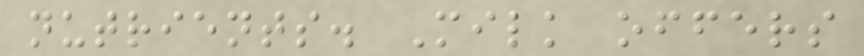nutrients. Milk offers
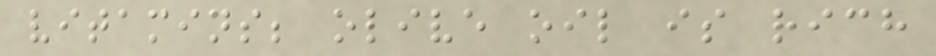vitamins; olive oil is rich
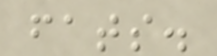fats.
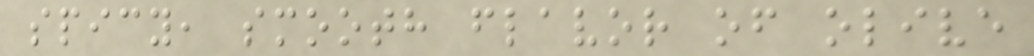spicy, smooth flavor of olive
